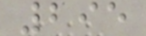295
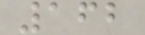162
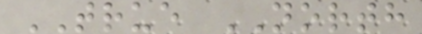TRUE NORTH
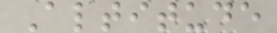Altitude
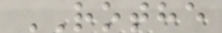ROTHE
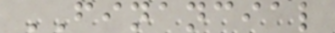FINANCIAL
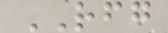RFG
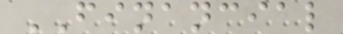FINANCIAL
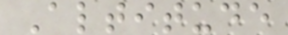Altitude
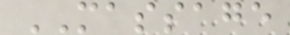MASSAGE
